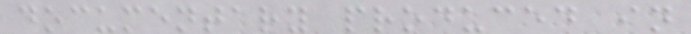documentary produced in
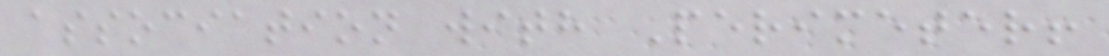association with Perimeter!
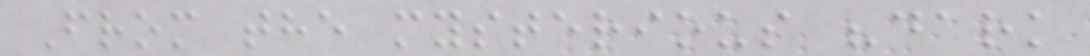From the mysterious "dark
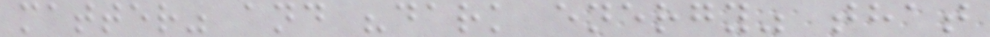matter" and "dark energy" that
